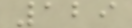129
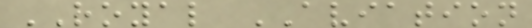ROYAL AVIATION
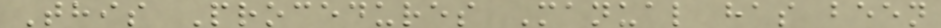This Procedures Manual has been
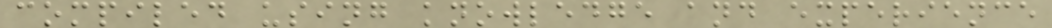compiled using knowledge and experience
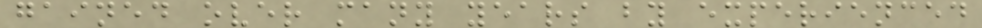gained over many years by experienced
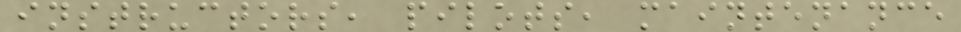instructors, pilots, maintenance
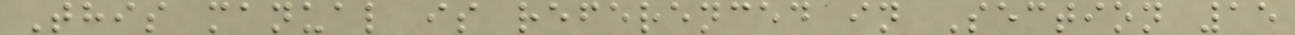This manual is referenced in Section 15
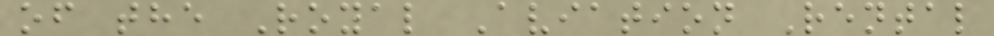of the Royal Aviation Rental
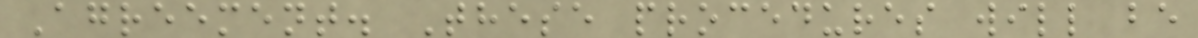Agreement. These procedures will be
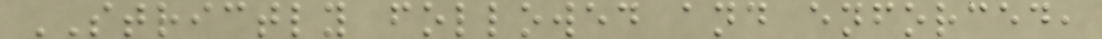STRICTLY followed and enforced,
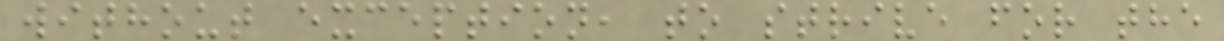without exception, to strive for the
